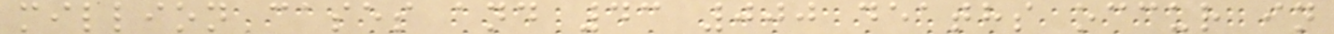million cases and 43 000 deaths occur in
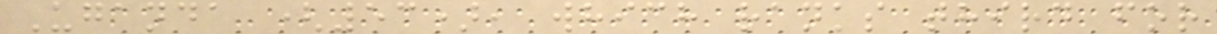Uganda (53), which ranks third for
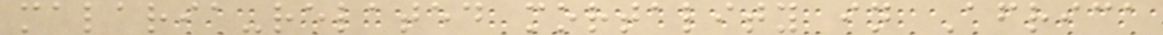malaria-related mortality in Africa
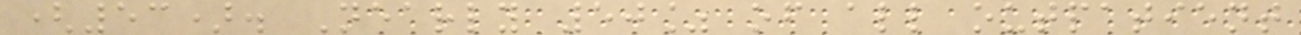(53). Nearly 50% of all outpatient
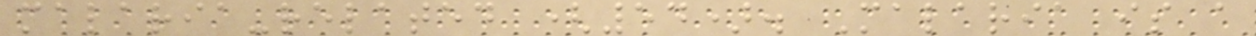malaria-related (54). Malaria is a
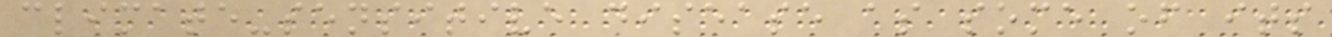climate-sensitive disease as some of its
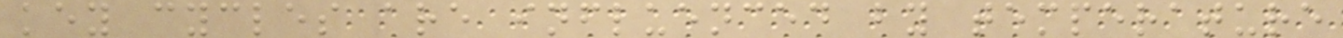key cycles are influenced by temperature
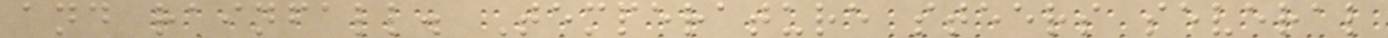and rainfall. Temperature steers several
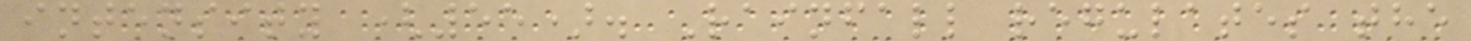intensity (55). Rainfall regulates the
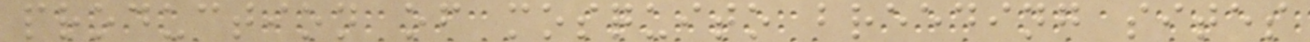production of mosquito breeding sites
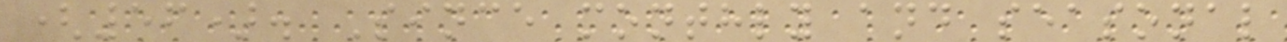(56). Since monthly and seasonal
